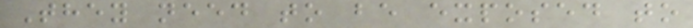They need to be exposed to
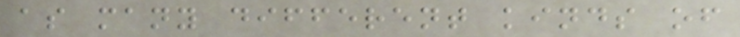as many different kinds of
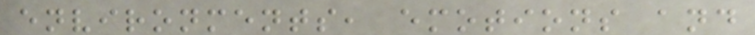environments, emotions and
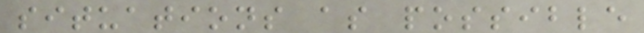situations as possible
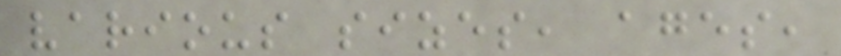various sizes, ages,
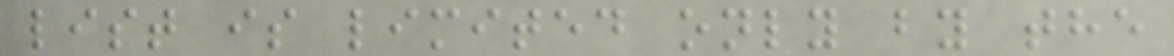list is limited only by the
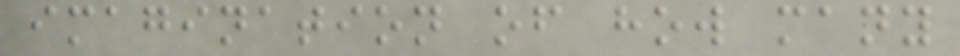imagination of how many
